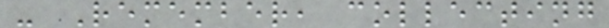- Remember, collecting
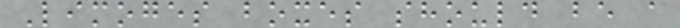Limoges boxes should be a
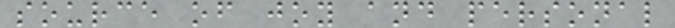source of joy and personal
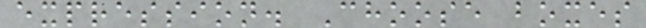expression. Choose boxes
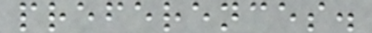preferences.
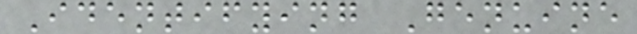Identifying Genuine
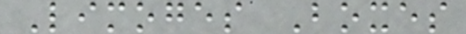Limoges Boxes
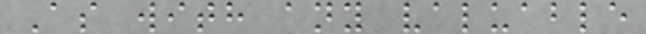As with any valuable
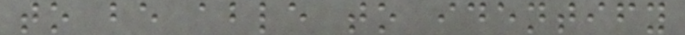to be able to identify
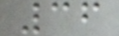36
